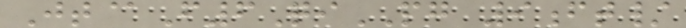Jt@F6QiPG 9ft/
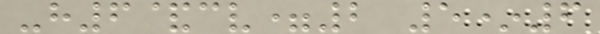-h6&cv=2 5*6
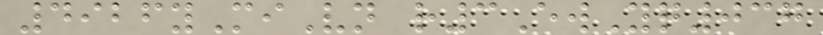4926yMiVn r3EwYq037
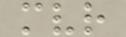mvr
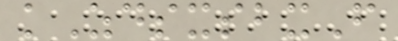kZdsxsbxF
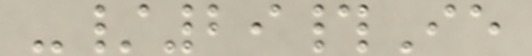-/29#Ie
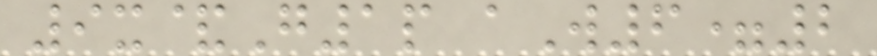9x&G1p aW6=2
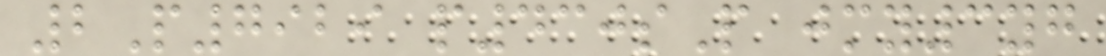2P7929 p430sP jmy3yg
